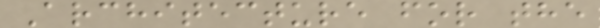Architecture for the
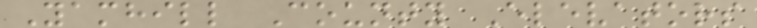Yamhill County Elevators
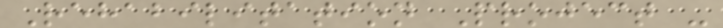Rehabilitation Project -
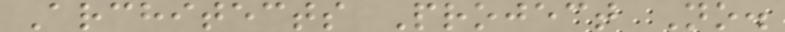Architects Project No.
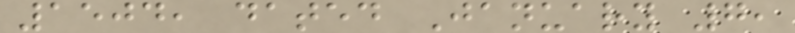1504, dated January 7,
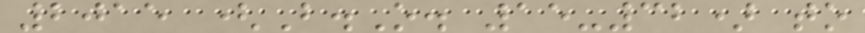2015 (B.O. 15-32) to
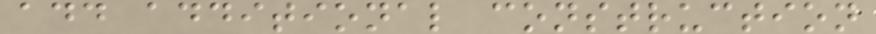add additional construction
